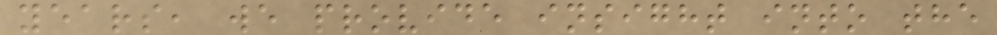years, we provide insight into the
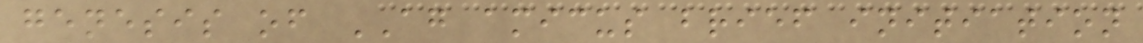genesis of AG amicus brief initiation
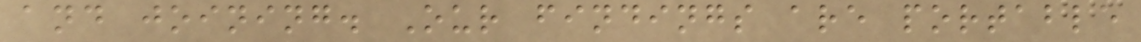and joining. Our findings are portable
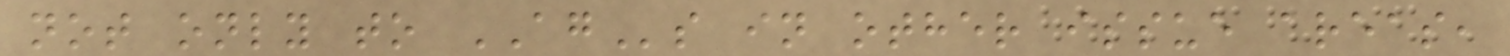not only to AGs in other issue areas,
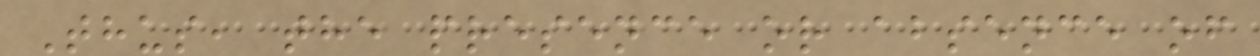Thus, the presence or absence of
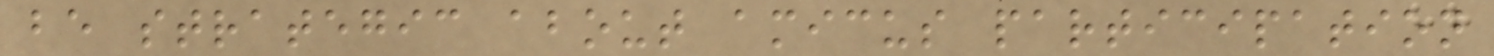be strategic about amicus participation
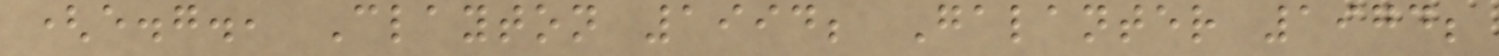(e.g., Clayton 1994; Galanter 1974;
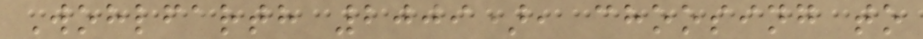Wohlfarth 2009), choosing to
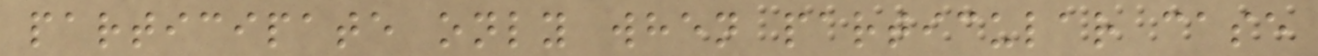participate only when particular case
